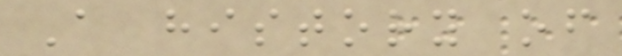A history of
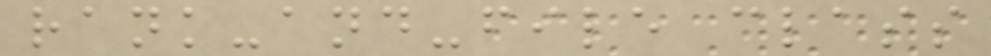rank-and-file class
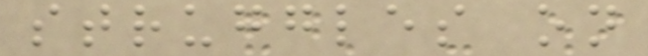struggles on
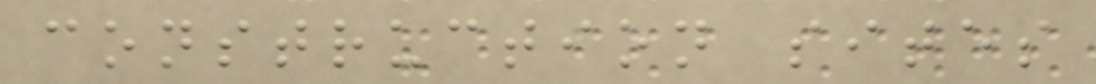construction sites
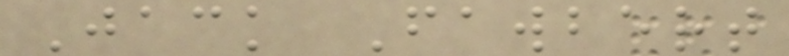Jack Fawbert
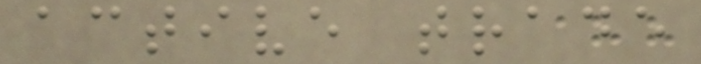active trade
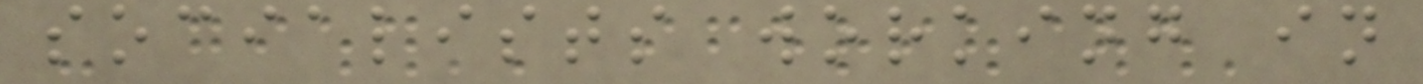socialists working in
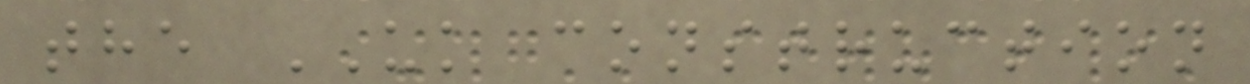the UK construction
